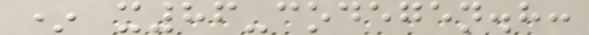* x86-codegen.h:
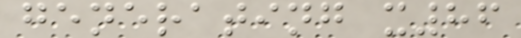generating x86
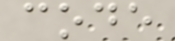code
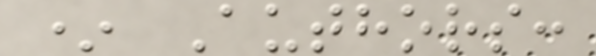* Authors:
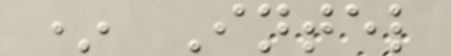* Intel
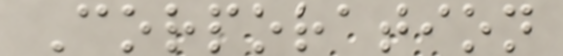Corporation
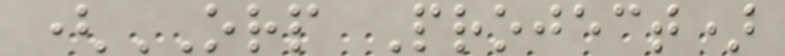(ORP Project)
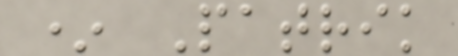* Patrik
